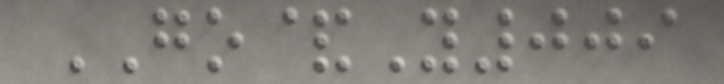GO&Y009
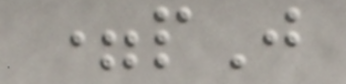=pJ
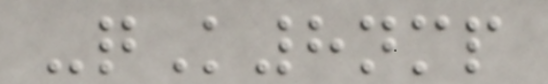-qK8nmp
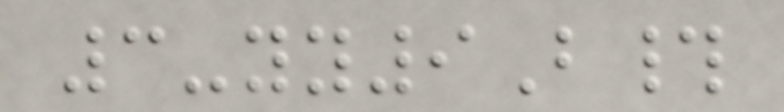3-yy9B#
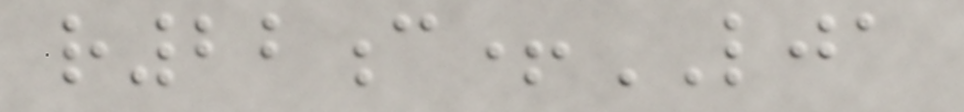r22c+LJA
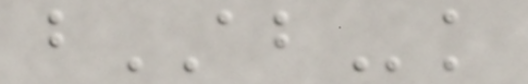bABk
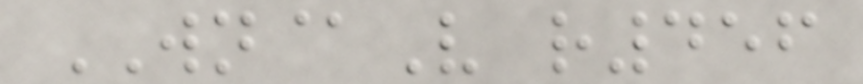WN@V r456
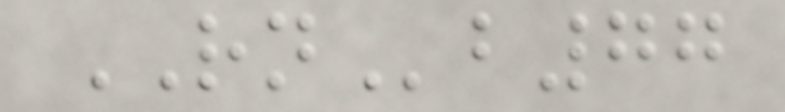RNb77
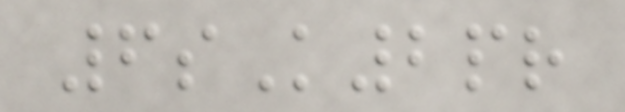6sK2pr
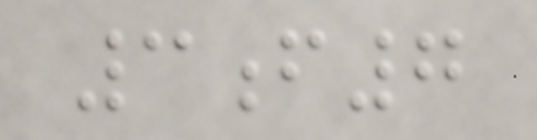3f7
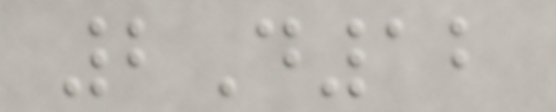2D12
